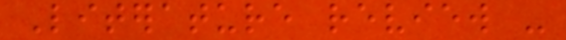Literature review -
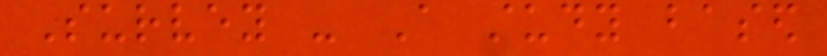Survey - A study based
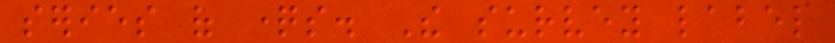series of questions. The survey label
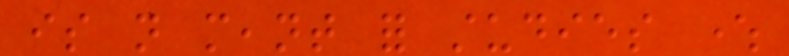is not meant for studies where
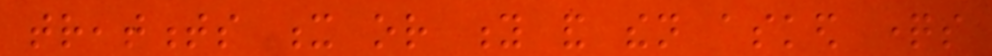treatments x or y and then asked questions
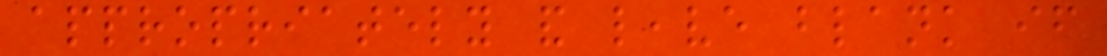appropriately and leave blank if
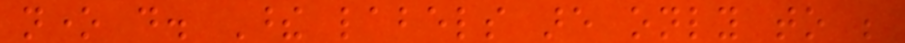none do. These labels are only to be
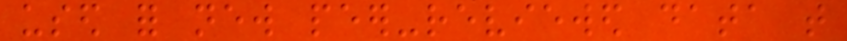used for new peer-reviewed data that
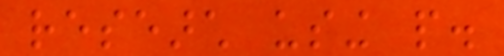research using people.
